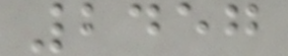2457
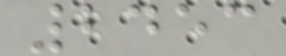2453
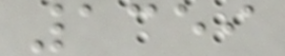1359
